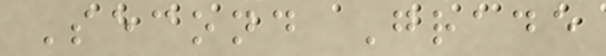Second Grade
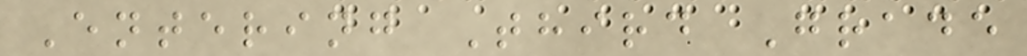Entering Third Grade
